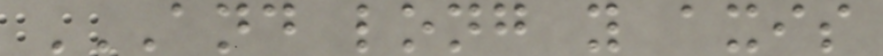AND LONG Y AXIS
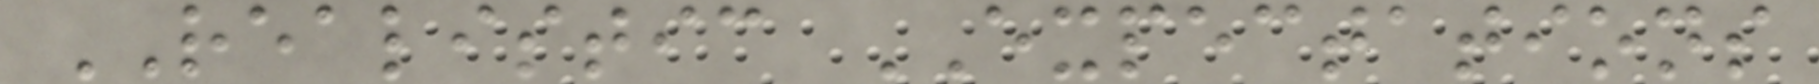REALISTIC EXPECTATIONS
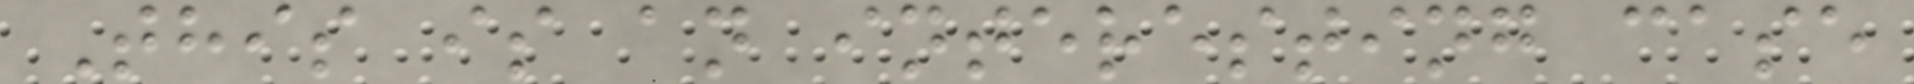This is an interesting case
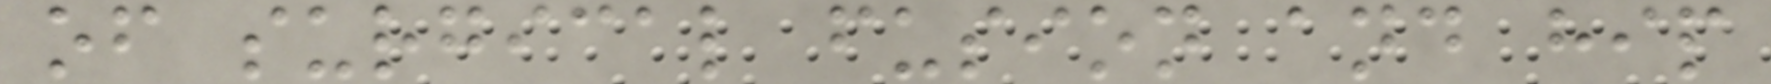of surgical fusion and hip
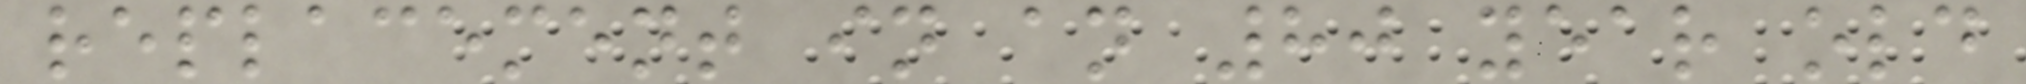replacement in an 80 year old
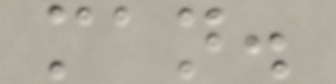man.
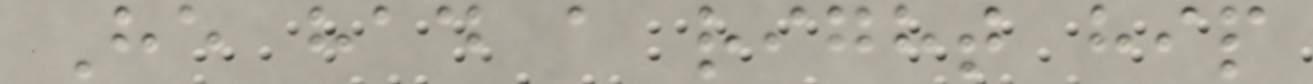He had a right hip
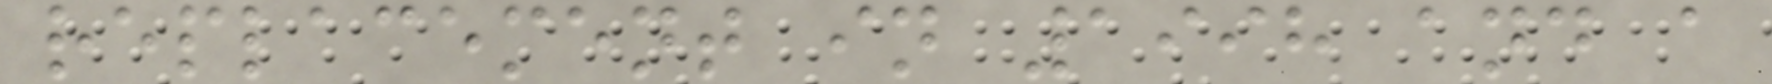replacement in 1998 and a
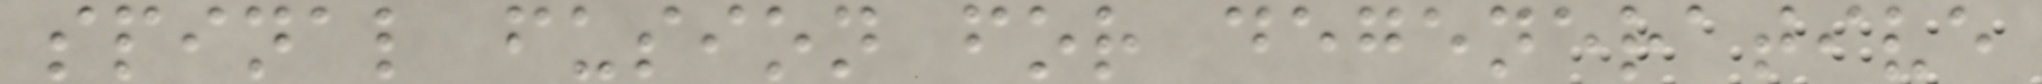spinal fusion for degenerative
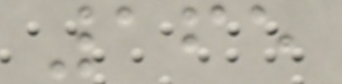165
